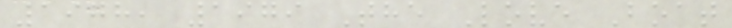1978, 1979 The Love Boat
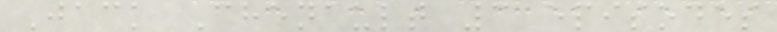Jack Chenault 3 episodes
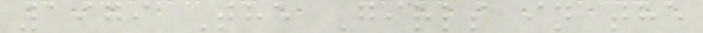1979 The Girls in the
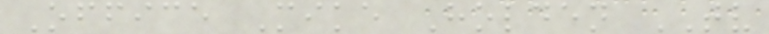Office Mike Holden TV
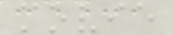movie
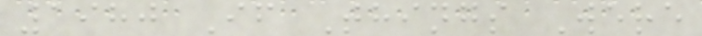1980 If Things Were
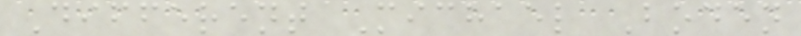Different Michael Boden
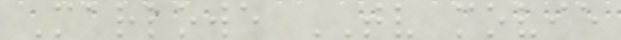Marlowe TV movie
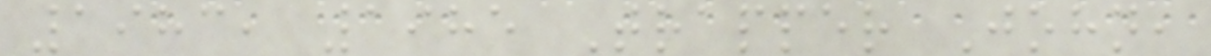1983, 1985 Trapper John,
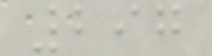297
